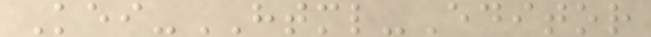Kei-HTML-Editor
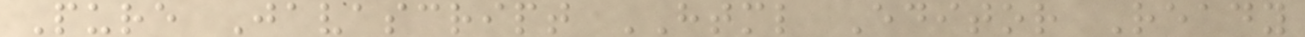Pure Javascript HTML Editor Ready
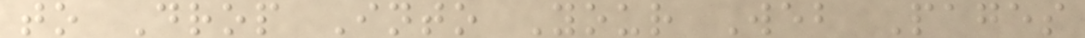to Drop Into Your Web Pages
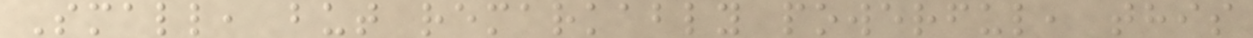Small, but remarkably powerful, this
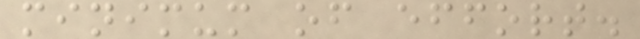minimum of effort.
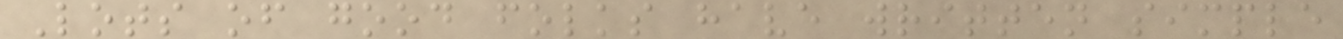Lots of good folks have written simple
